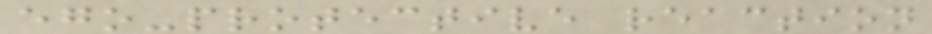ego-protective reaction
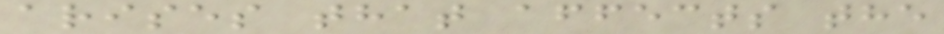arises that affects the
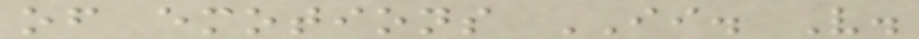of emotions II. V.
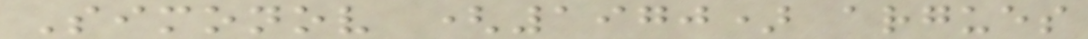Simonov (1970) argues
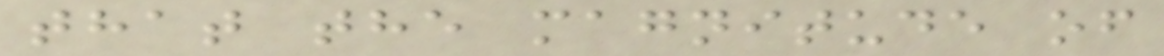that the magnitude of
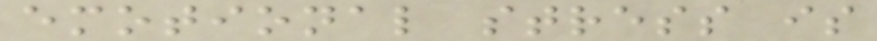emotional stress is
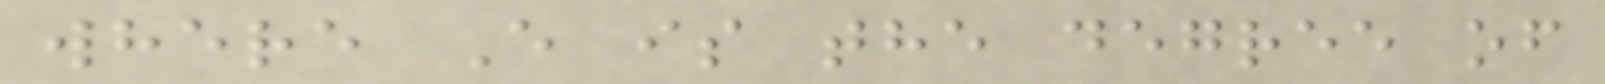where E is the degree of
